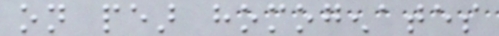on pear homogenates
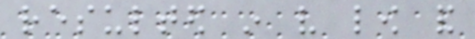resulted in very low and
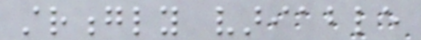strongly variable
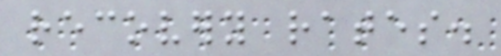recovery rates.
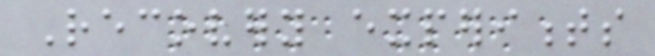Recovery experiments
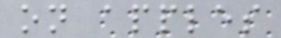on apples
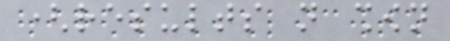(results not shown
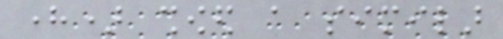here) showed a similar
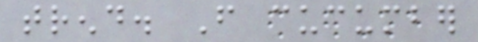trend. From cucumber
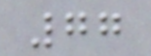77
